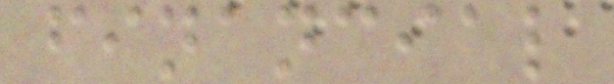financial
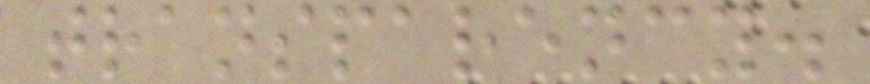transparency.
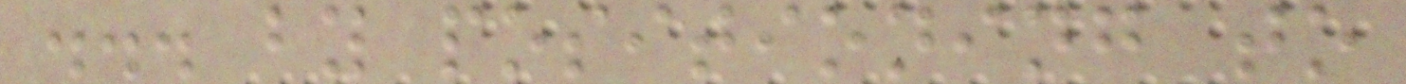... by positioning to
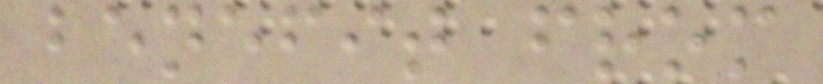benefit from
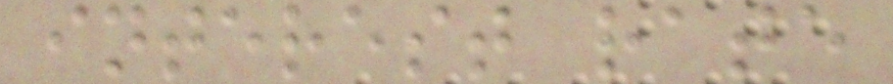interest rate
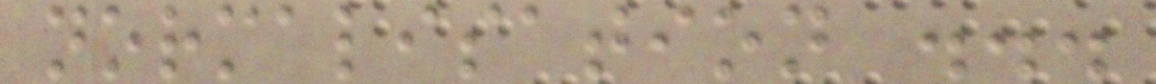normalisation ...
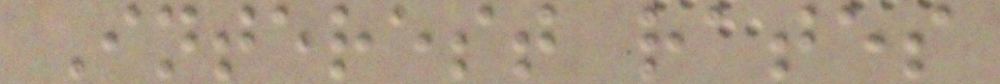Interest rates
